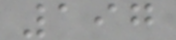197
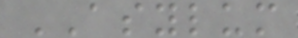ASYLUM
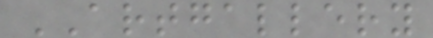ARTGALLERY
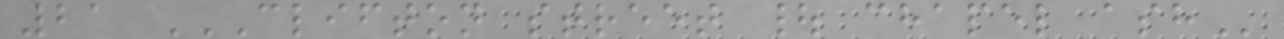21 CLIFTON STREET | CHAPEL ASH
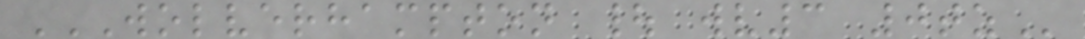WOLVERHAMPTON | WV3 0TZ
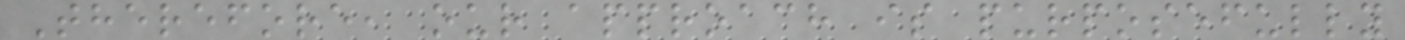Therefore, our approach is purposefully
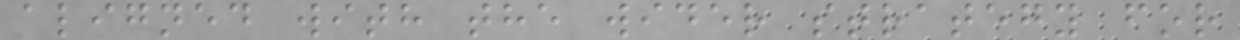aligned with the wider strategy for
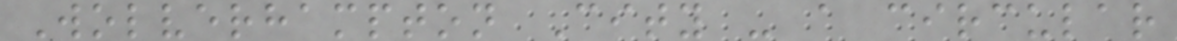Wolverhampton City - a circular
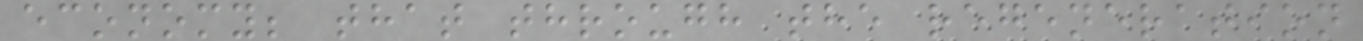economy; that through the regeneration
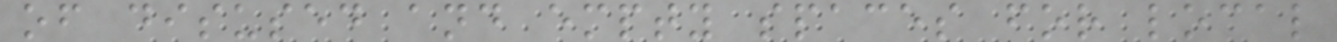of disused and empty spaces for local
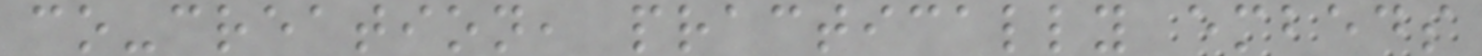co-creation, practically embeds
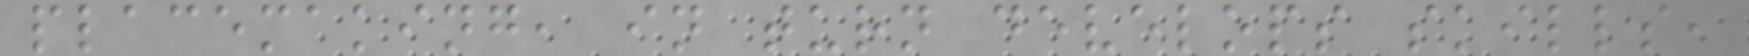placemaking, in turn develops skills,
